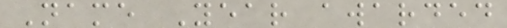Name Year awarded
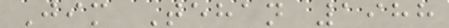Jim Tehan 1988
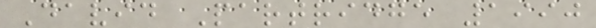David Partridge 1990
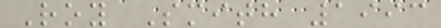Roy Smith 1993
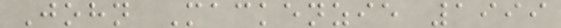John Mackenzie 1999
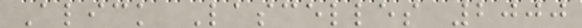Alick Lascelles 2000
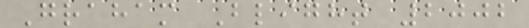Graham Blight 2002
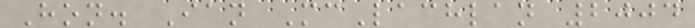Hon. Ian McLachlan 2004
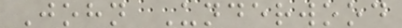John Underwood
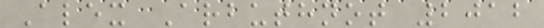Alex Arbuthnot 2012
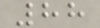88
